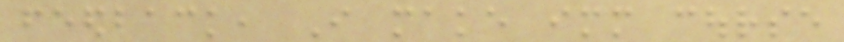feedback, I make immediate course
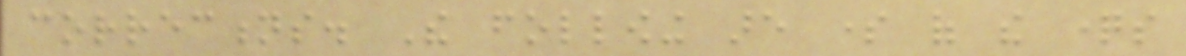corrections. The following are some of the questions
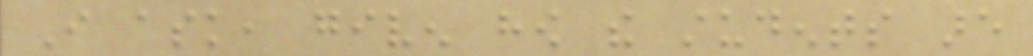I ask, given how the students are
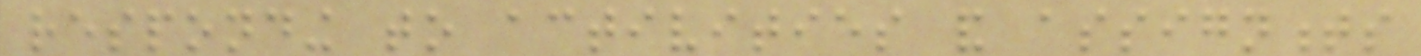responding to activities and assignments
